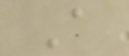A
